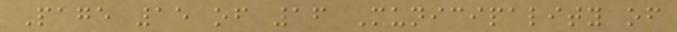Page 15 of 16 Municipality of
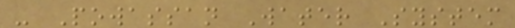- Powassan Water System
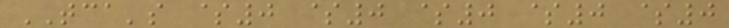TCA's $0 $0 $0 $0 $0
